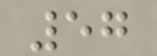57
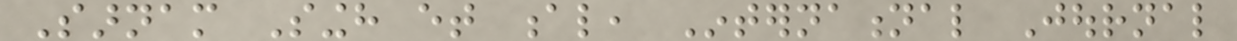Sarnam Singh et al, International Journal
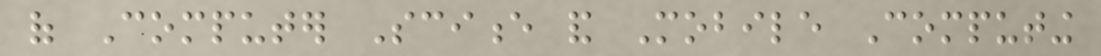of Computer Science and Mobile Computing
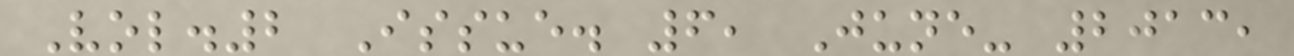Vol.2 Issue. 6, June- 2013,
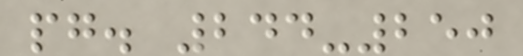pg. 244-250
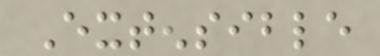Extensible
